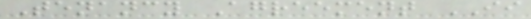Tenancy Agreement II
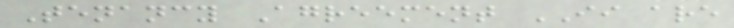Tenancy Agreement II are
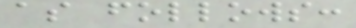as follows:
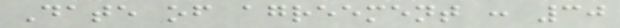Date of agreement : 30
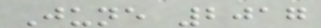June 2017
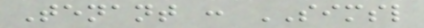Tenant : SIMSL
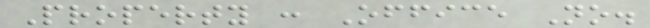Property : Office No.
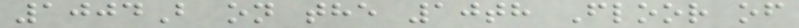1004B on the 10th Floor of
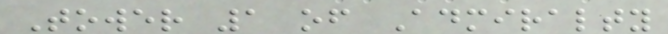Tower 1 of Admiralty
